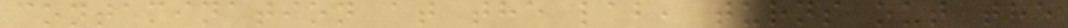contamination at the lab, turns out the
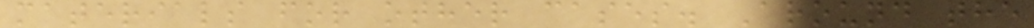materials for other cases. Around the
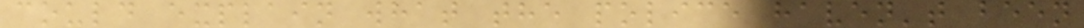could explain what the police haven't been
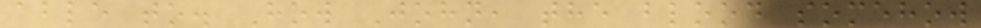able to. How John, the blood somehow
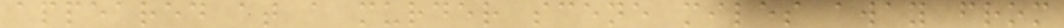appeared at a murder scene miles away from
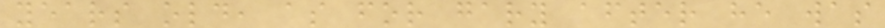years old, as for gary after he was
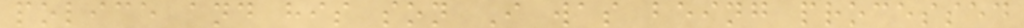police and his son I was being processed
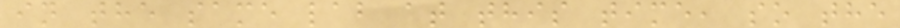in the same lab at this time, so the
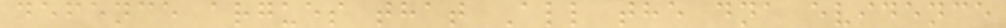defence argues that All the dna evidence
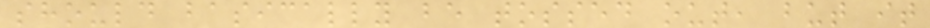should basically be tossed out, but it
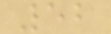52
